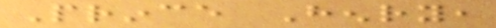Prince Henry,
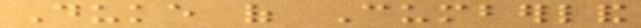Duke of Cumberland
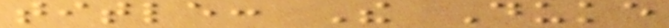title: The Duke
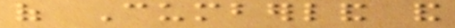of Cumberland and
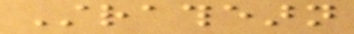Strathearn
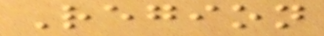Region
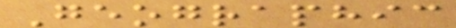Geographic
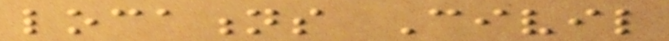locations Civil
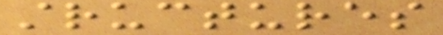structures
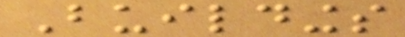Buildings
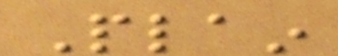Plain
